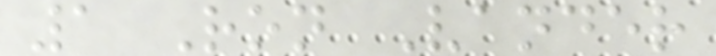1 Ron Vander
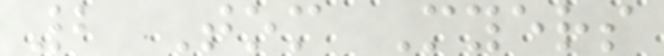2 Tom Myers
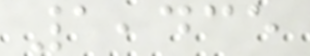1,435
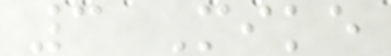3 Mike
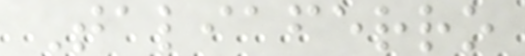Taliaferro
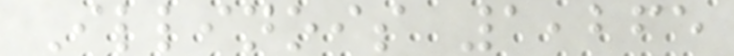Illinois 1,265
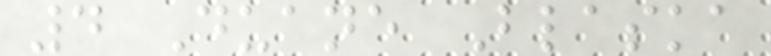4 Duane Blaska
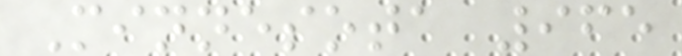Minnesota 965
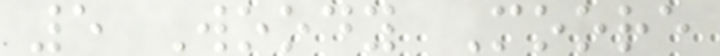5 Woody Moore
